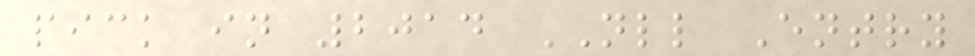pick in 2014 NLL Entry
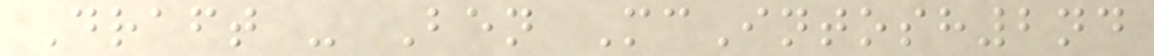Draft - Ben McIntosh2nd
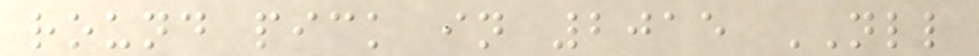round pick in 2015 NLL
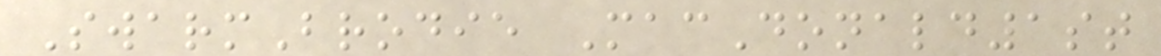SwarmBrodie MacDonald1st
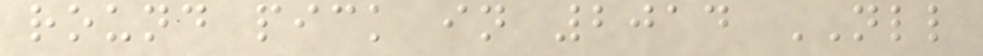round pick in 2014 NLL
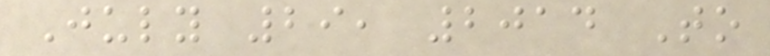July 29, 2014 To
